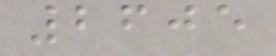2605
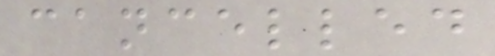cancelled
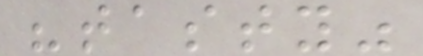"tasty"
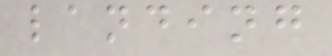landing
